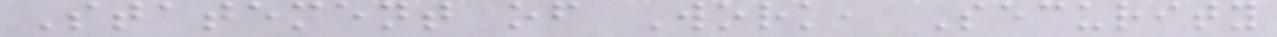Statement of Work, Security
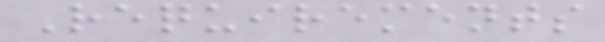Requirements
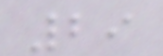29
